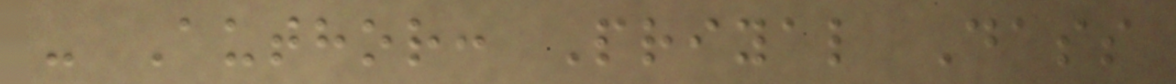- Author: Priyal Dass
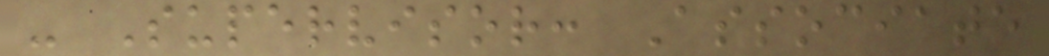- Supervisor: Associate
